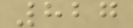827
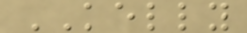KELLY
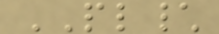PL\
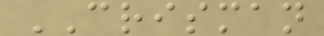CRISMAN
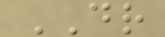DR
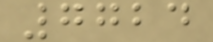7724
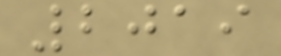2019
